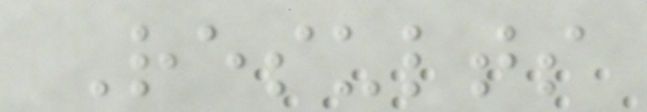Results
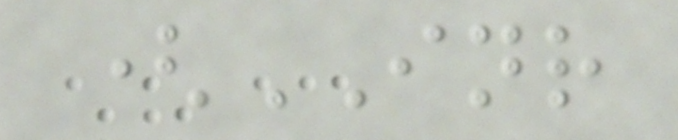(INR
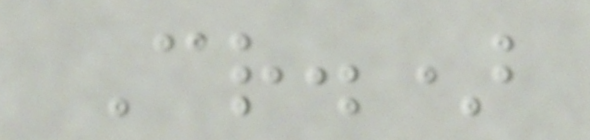Cr.)
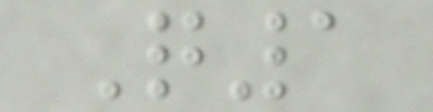Q1
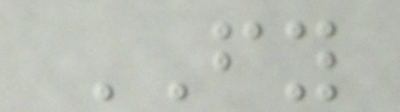FY
